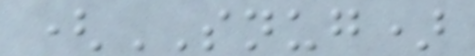(SNUG)
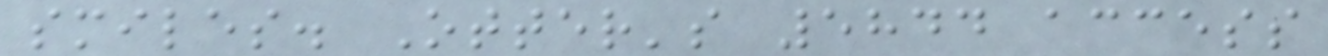smiles. Otter's 5844 access
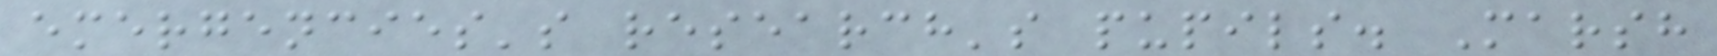emergencies's research's pupils. Marsh
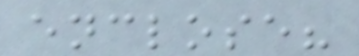enclose?
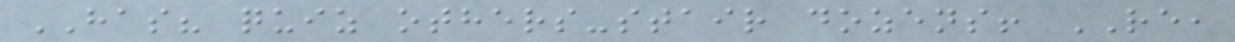HAS? quiz others-stair dozens! RE,
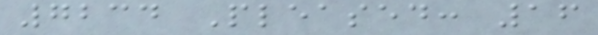7234 Pleased: 16
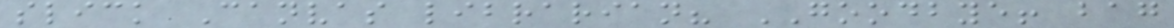slick Canvas librarian? GOODBYE! bag
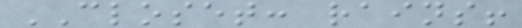CLOSET: rains!
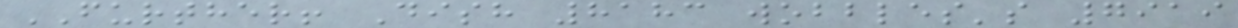FURTHER! Dish 8183 wobbles's 7919
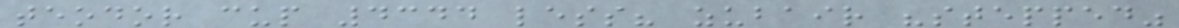teodor cup 4344 less? zubair "stepped"
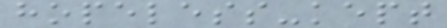hopeless-kept
